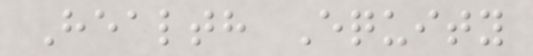Health Equity
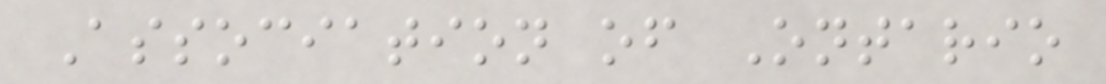Association of Ontario
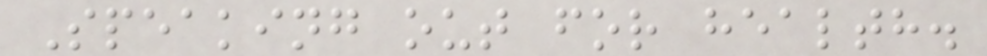Speaking out for health.
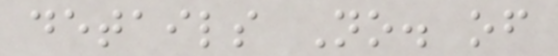details No. of
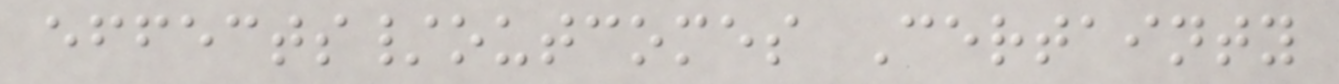effects/outcomes Certainty
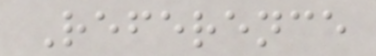Reference
